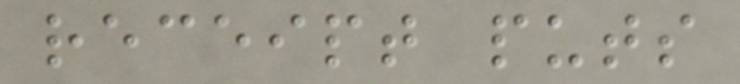receipt puts
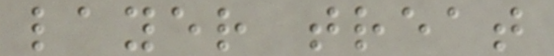layer treat
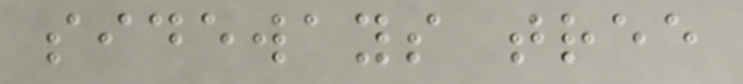sideways tree
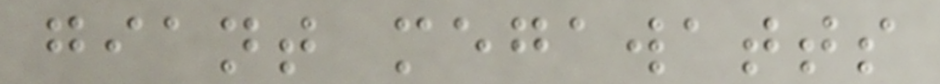giant megawatts
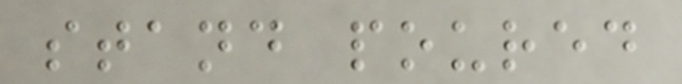stand poured
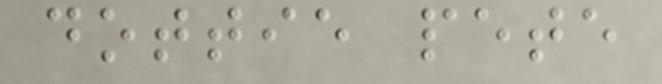dottie pete
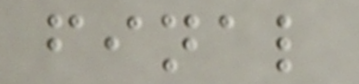final
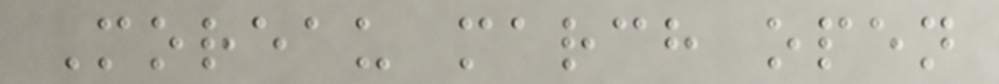Moreau march open
